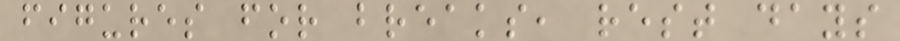figures for breaks, rest days
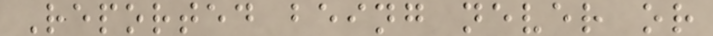Reported being never or
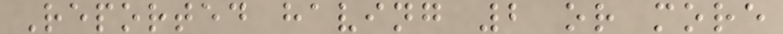Reported having 2 or more
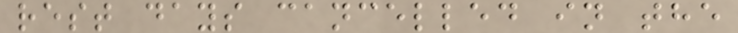rest days cancelled in the
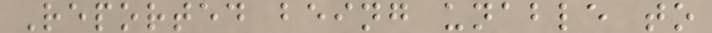Reported being unable to
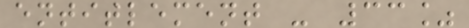entitlement - 33%
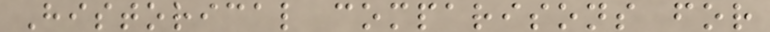Historical comparisons for
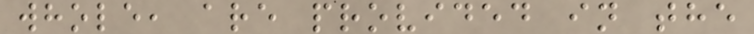whole, are provided in the
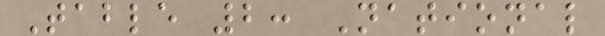Table 2: National
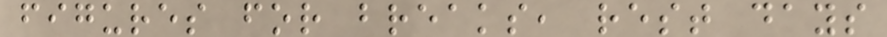figures for breaks, rest days
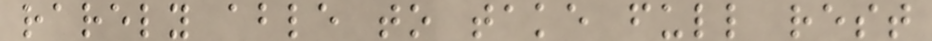rarely able to take full rest
